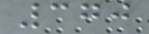370
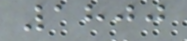1800
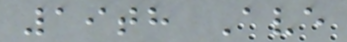19th Ave
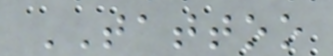TATTOO
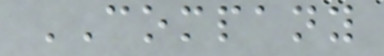COMPANY
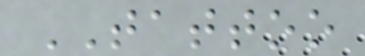TATTOO
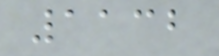1132
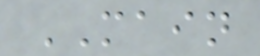MAIN
